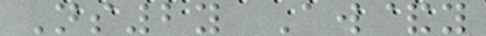Ns2y Aw&y
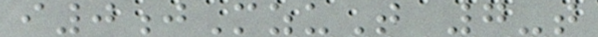i0jMzuT 7-t
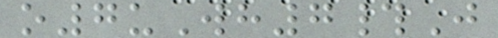o7uWh7#J
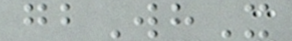gbWhX
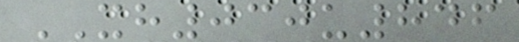XH030u846
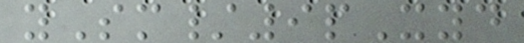ySm/9pXyd
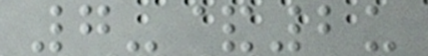7-&2u
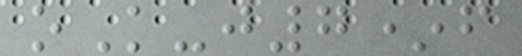oK-j7*f
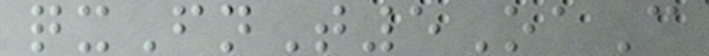qxFnT5OaC
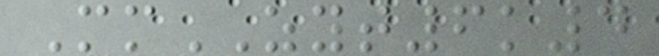MmZYT6k4
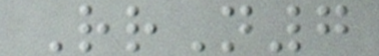RrN7
